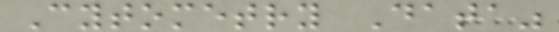Cytometry Data"
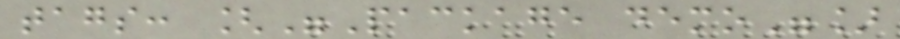tags: ["Package demo"]
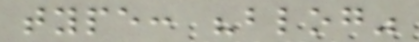type: "blog"
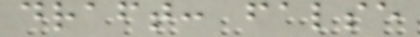draft: false
